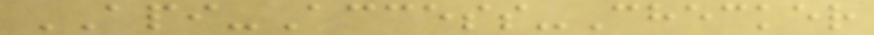API-Access-Checker
